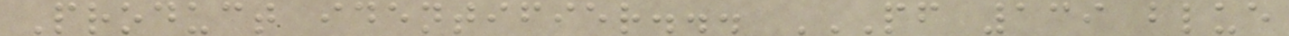Product identifier... PF 139 BLUE
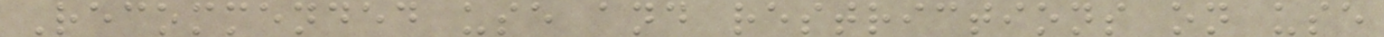Recommended use and restrictions on use
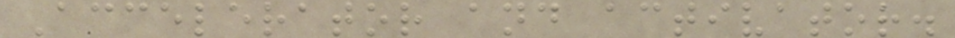Accelerator and activator.
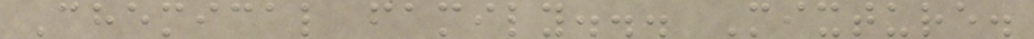Chemical family... Mixture.
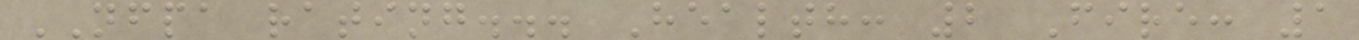NFPA rating... Health: 2 Fire: 1
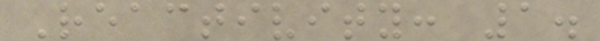Reactivity: 1.
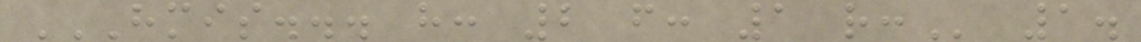HMIS... H: 2 F: 1 R: 1.
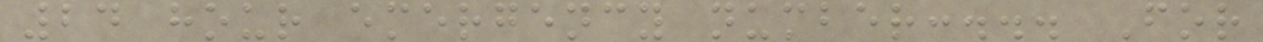24 hour emergency number:... For
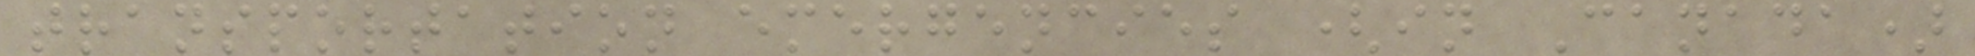transportation emergencies (in Canada)
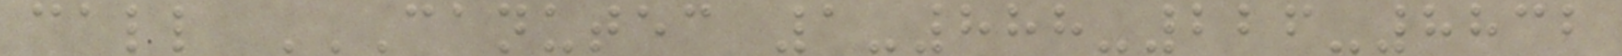call CANUTEC 1-888-226-8832
